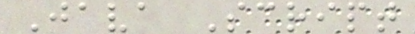Java Script
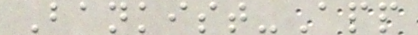Bankist-App
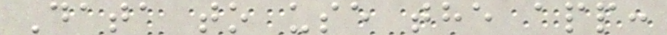Data to use the app:
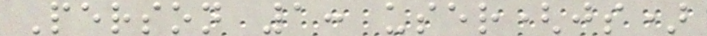Person 1: user(js)
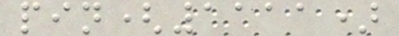pin(1111)
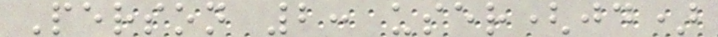Person 2: user(jd)
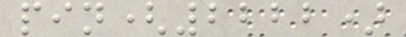pin(2222)
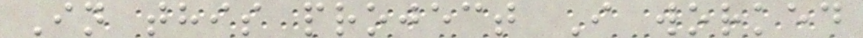In this project I worked
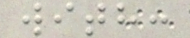with:
